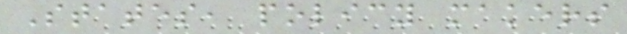States, policy makers
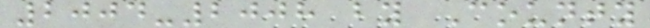2004-2008 by County
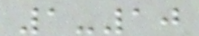1-10
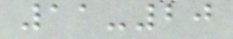11-20
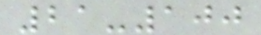21-100
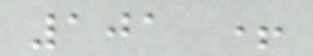101 +
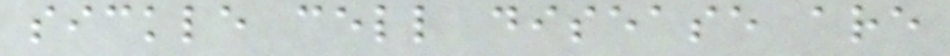sickle cell disease are
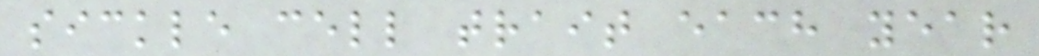sickle cell trait each year
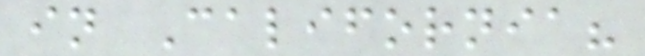in California?
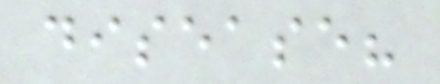disease?
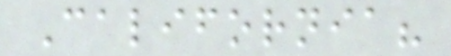California?
